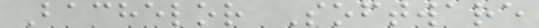Bachelor Software
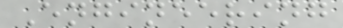Engineering
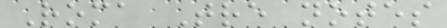Roma Tre notes
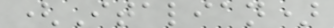(Italian)
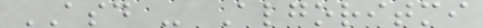ASD - Algoritmi
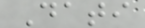Dati
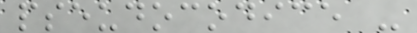pseudocodice -
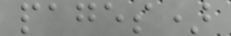pages)
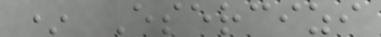* Esercizi
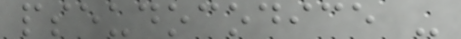pseudocodice -
